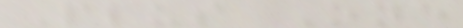Plus One
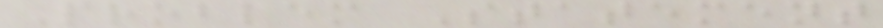Problem Statement
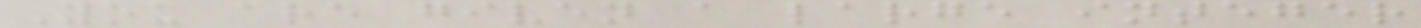You are given a large integer
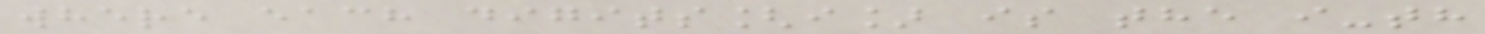where each digits[i] is the i-th
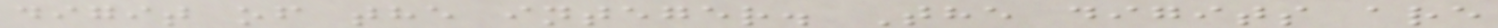digit of the integer. The digits are
